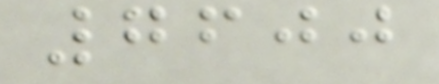7600
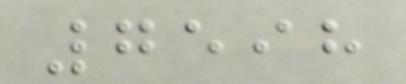7598
